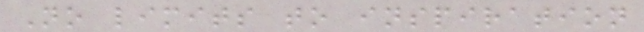No limits to inspiration
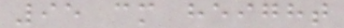95 cm height
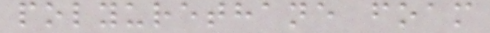polyurethane foam
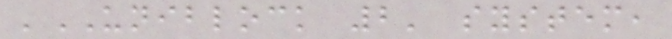'UNIBLOCK 2' system,
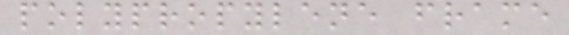polypropylene frame
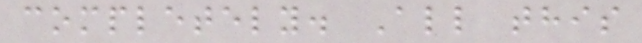completely. All this
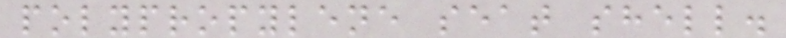polypropylene seat shell.
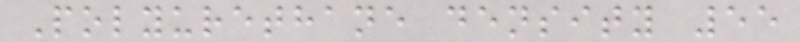Polyurethane density 55
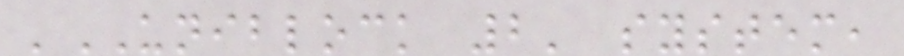'UNIBLOCK 2' system,
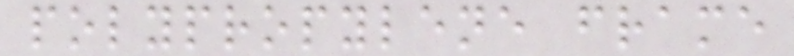polypropylene frame
